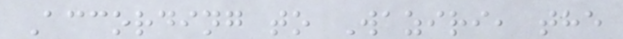According to Waziri, the
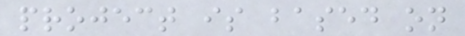project is based on
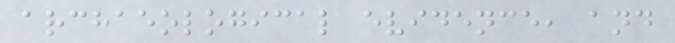archaeological evidence, and
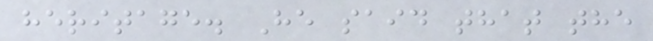heritage. He said that the
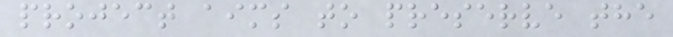project aims to preserve the
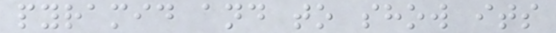pyramid and to show its
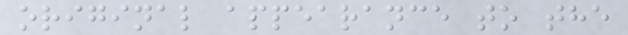original appearance to the
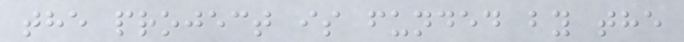the project is funded by the
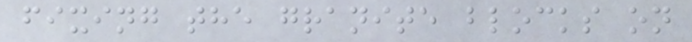fixing the granite blocks on
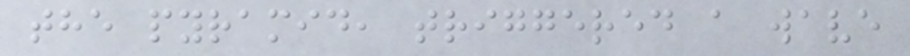the pyramid, triggered a wave
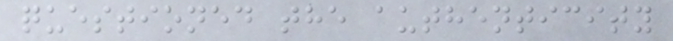questioned the authenticity
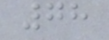78
